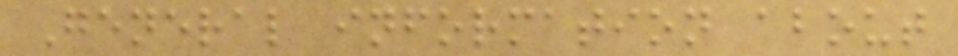General information about
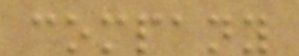company
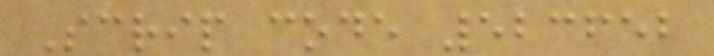Scrip code 523652
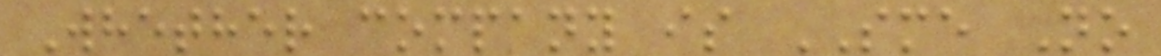Whether company is SME No
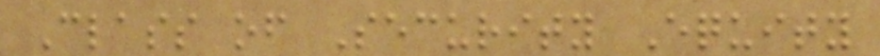Class of Security Equity
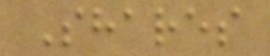Shares
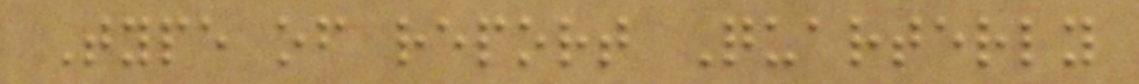Type of report Quarterly
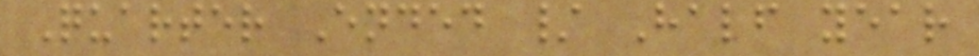Quarter Ended / Half year
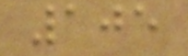105
